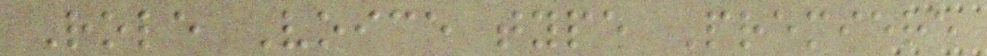Role Voice type Premiere
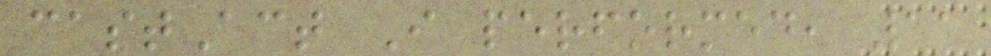castAct I performed, 11
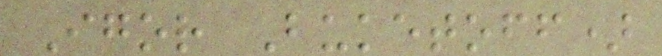Igor Buketoff)
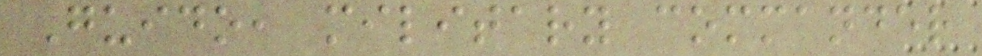Guido, military commander
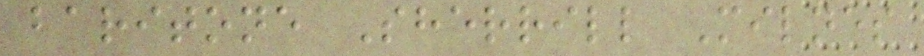baritone Sherrill Milnes
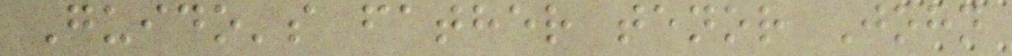Guido's father tenor John
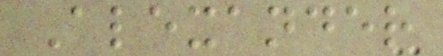Alexander
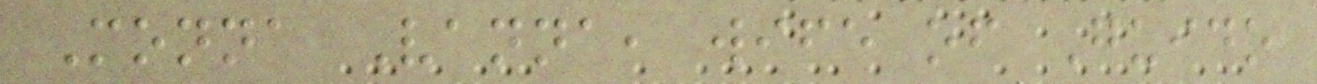Monna Vanna, wife of Guido
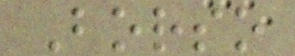Borso
